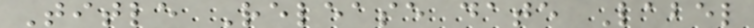Title Release date Label
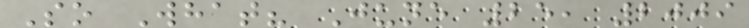So What? June 25, 2009
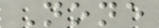None
